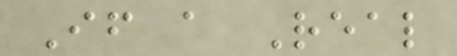If a Real
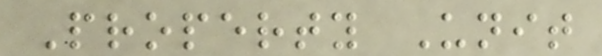Property Unit
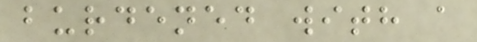burdened with a
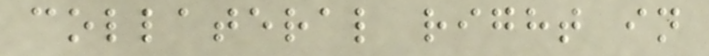collateral right in
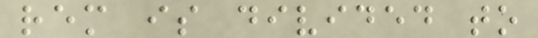rem is divided to
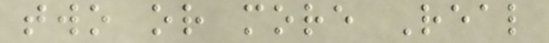two or more Real
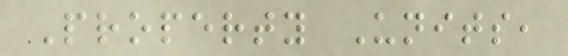Property Units,
